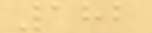182
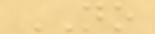NO
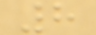8
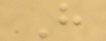H
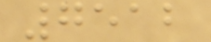7512
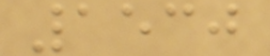1530
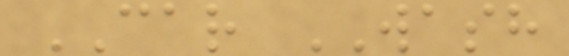CAR WASH
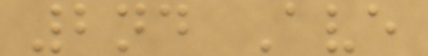2nd Ave
